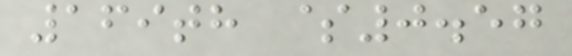169th $0.57
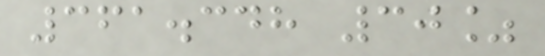361.348 30%
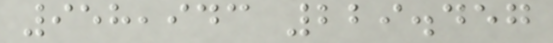958,943 229.457
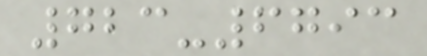723-6793
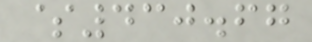$430.67
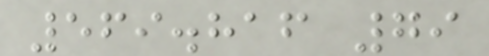569.816 79
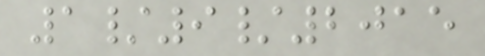1/9/2015
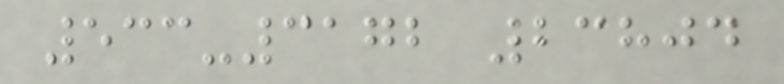533-3172 23804
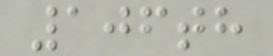106th
